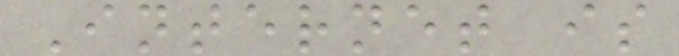Internet is
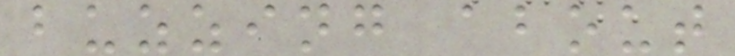buzzing about
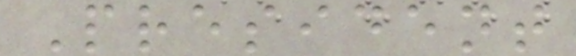President
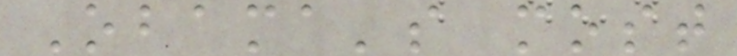Obama's most
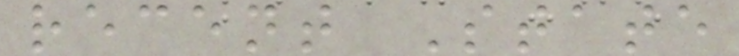recent State
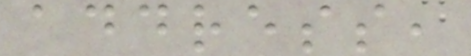address,
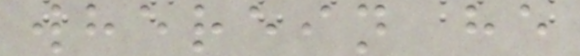wherein he
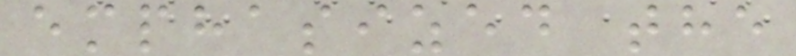emphasized the
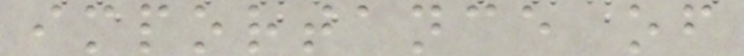importance of
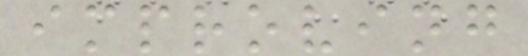improving
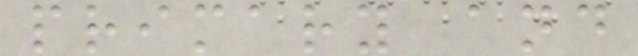primary and
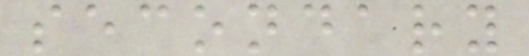secondary
